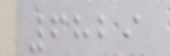6829
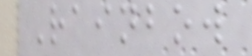Rainbow
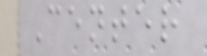Center
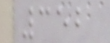352
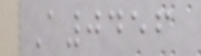A0456
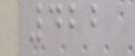422
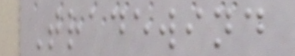Tradewind
